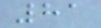81
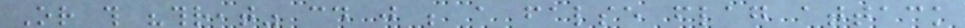Or this "threat" could just be a false flag attack
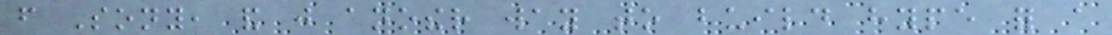from Sony, and just another way to build hype for a
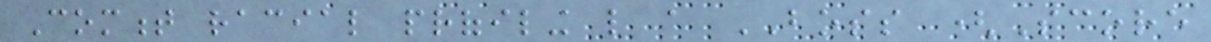Comment racial profiling like a BOSS (Score
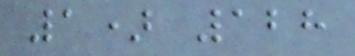1) 128
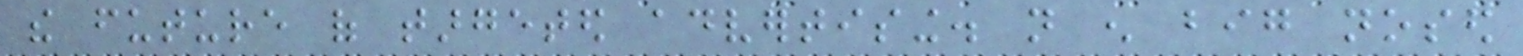the future of targeted advertising. not enough big nosed
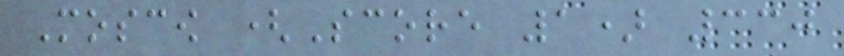Moscow (Score 1) 330
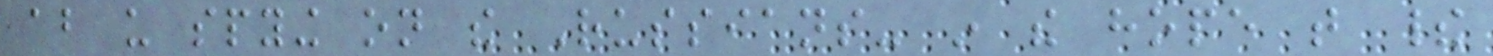about us spying on the Russians- in the hope that their
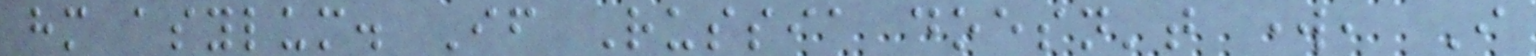him asylum. If Russia doesn't work, I
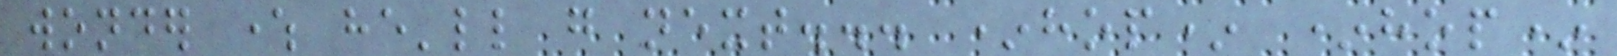wonder where he'll go next... *hop* *hop*
